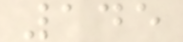145
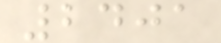2401
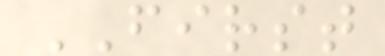FIRST
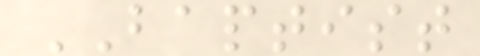BAPTIST
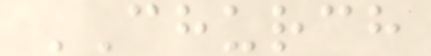CHURCH
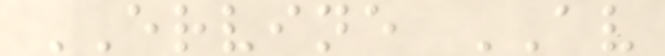ERVINE AV
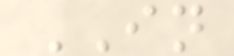IN
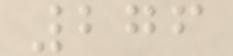276
